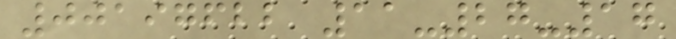00197622 11-27-17
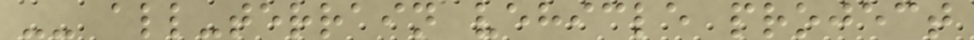-- all-terrain vehicle project
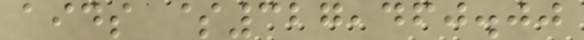aids $327,460.00
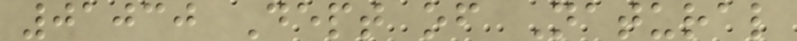01030 Dept of Natural
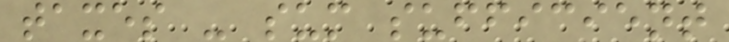taxes - sum sufficient
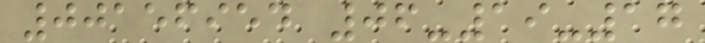00156954 06-19-17
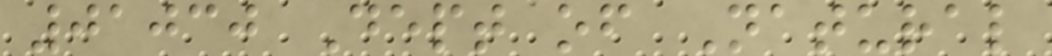01030 Dept of Natural
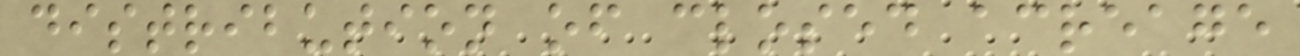distribution of closed acreage
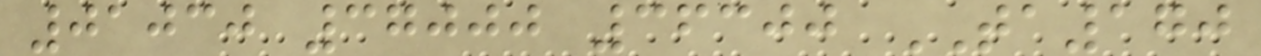01030 37000 36300 TA170
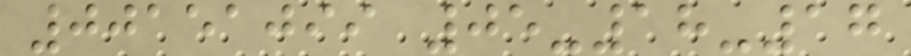00151099 05-18-17
